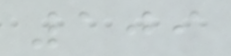109
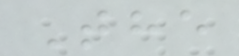The
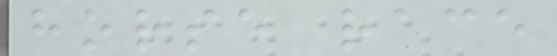horse race
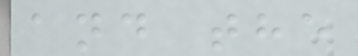and the
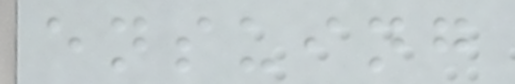ensuing
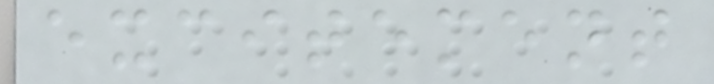excitement
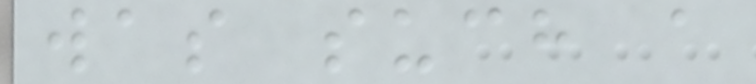was such a
